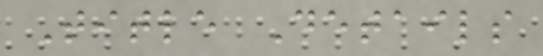Title Details
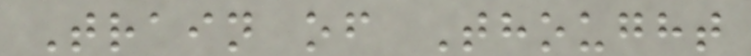Train of Thought
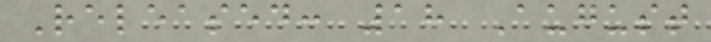Released: 18 August
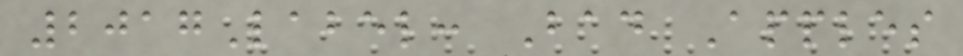2017Label: Bad Apples
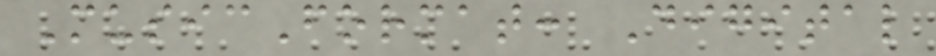MusicFormat: Digital
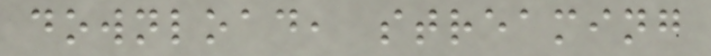download, streaming
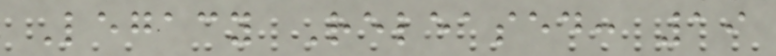Legacy Released: 19
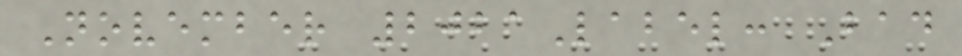November 2021Label: Bad
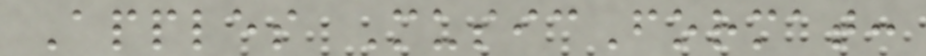Apples MusicFormat:
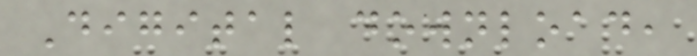Digital download,
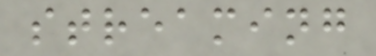streaming
